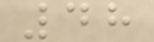48
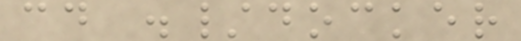cd ./docker
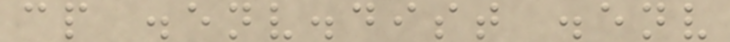cp .env.dist .env
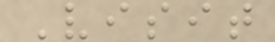Visit
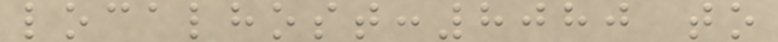localhost:8080 to
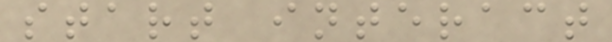start interact
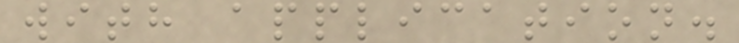with application.
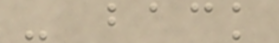- back
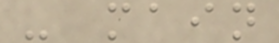- main
